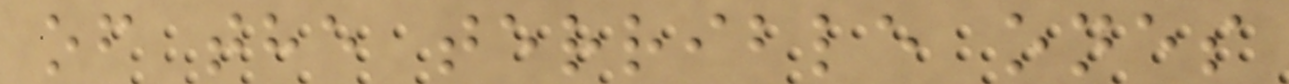of the terrible ones
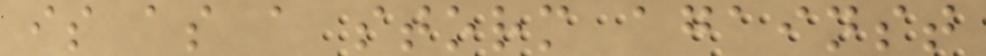is as a storm against
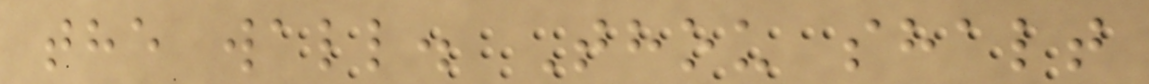the wall. Thou shalt
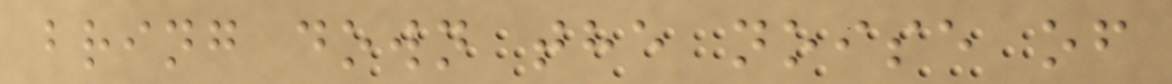bring down the noise of
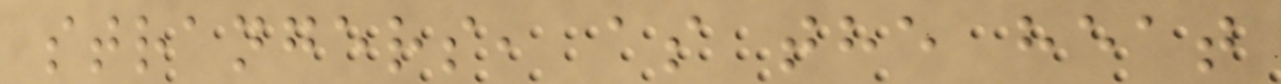strangers, as the heat
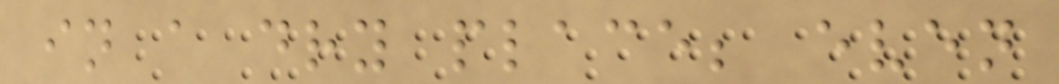in a dry place; even
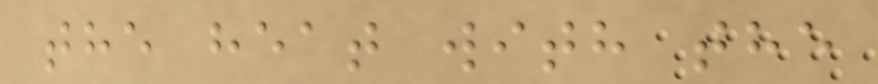the heat with the
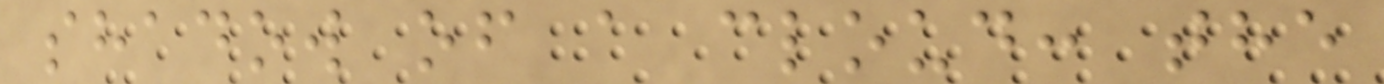shadow of a cloud: the
